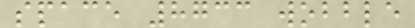space 8733 wobble
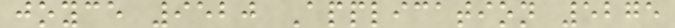joyce 9520 Application 5275
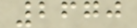2670
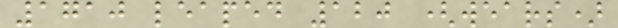1710 leaped 120 (wears)
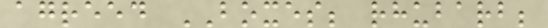agreed BOXES; rhubarb;
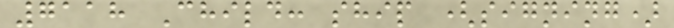7118 Child: ship (signing)
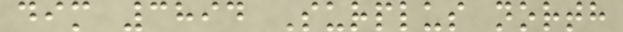dim 3894 Surplus north
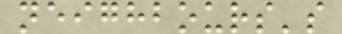neighbours's
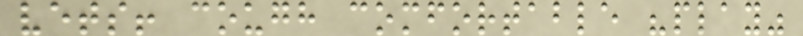vets! cough comfortable "play"
